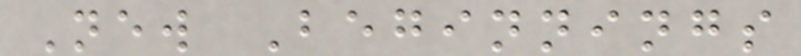New Beginnings
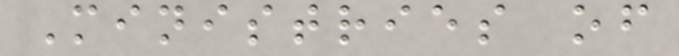Ministries of
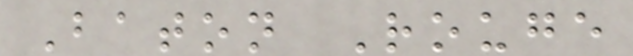Baton Rouge
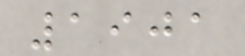1901
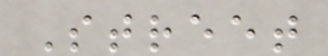Street
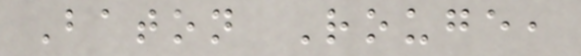Baton Rouge,
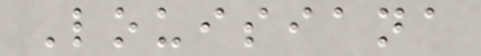Louisiana
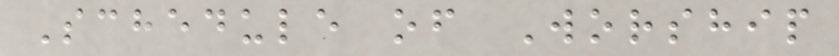Schedule of Worship
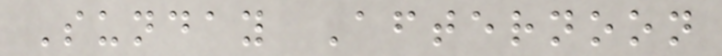Sunday Afternoon
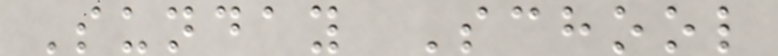Sunday School
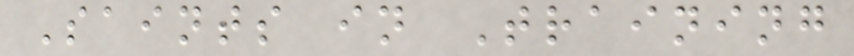Saints in Training
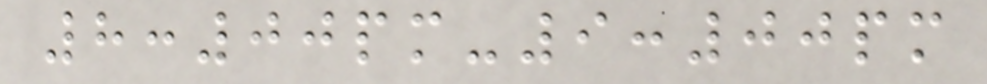8:00pm-9:00pm
